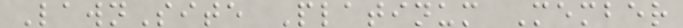LawnSite Platinum Member
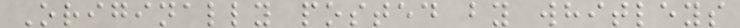Originally posted by whitleys
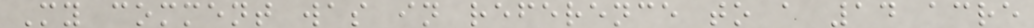My comment was in reference to a 14 acre
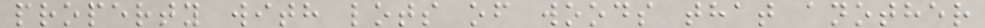property with lots of woods that another
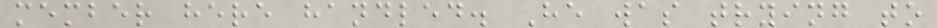member here handled. He was trying to
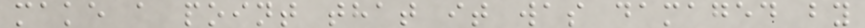make a point that it was damaged by
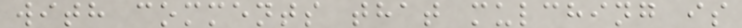with comments that mulching is
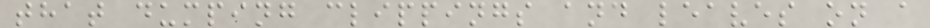that dumping clippings and leaves on a
